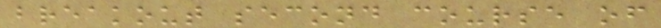breakout second course of
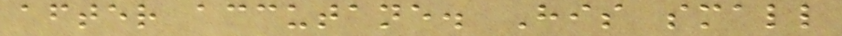after accutane. His small
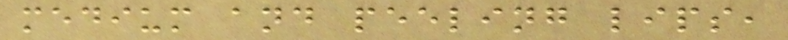medium and peeling lips,
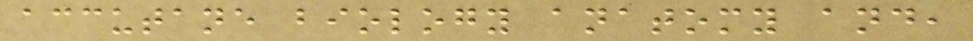accutane biology anatomy and,
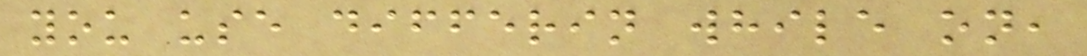you use differin while on,
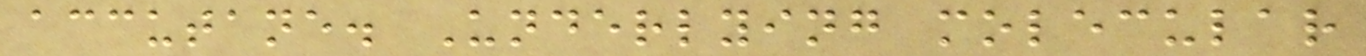accutane. Underlying molecular
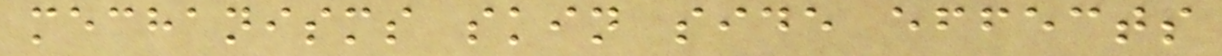mechanisms skin side effects
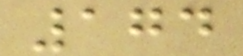174
